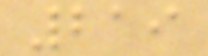219
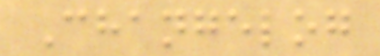Changelog
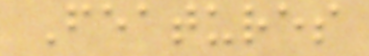Features
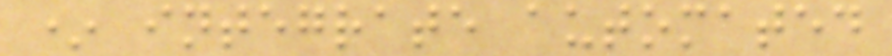* integrate automated
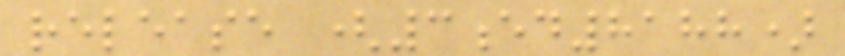release (3ed8188)
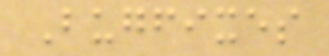Bugfixes
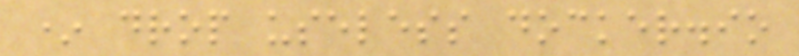* drop useless docker.io
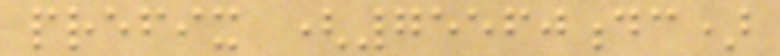prefix (75560dc)
